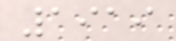1919
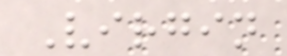Virgin
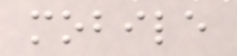mobile
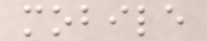mobile
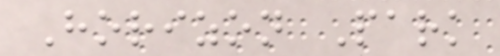Horizon Park
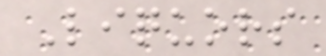Liquors
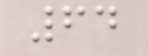64
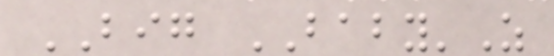BIG BABY'Z
